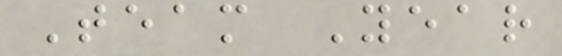Team Year
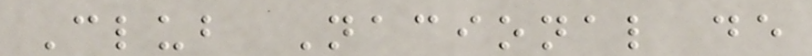Club Nacional de
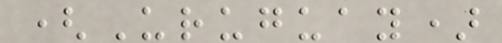(Uruguay)
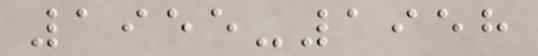1955-1958
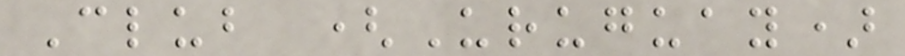Club (Uruguay)
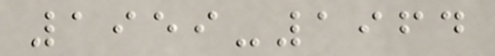1959-1964
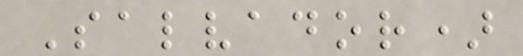Salvador)
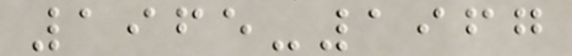1965-1967
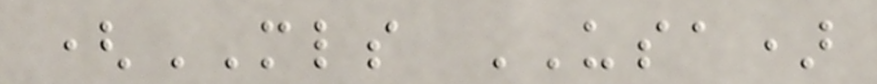(MLS USA)
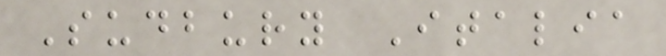Sudbury Italia
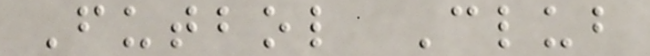Futbol Club
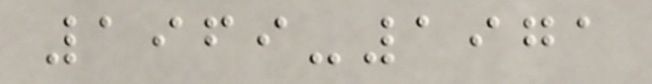1969-1971
